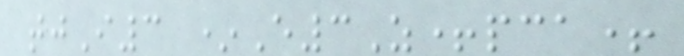tjI3 *E3Z+pca+
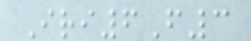Iri6F3
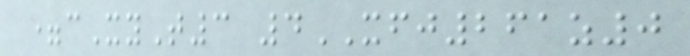=cXyT3 4XFJ261z0
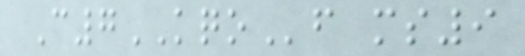C7KQOf ms9
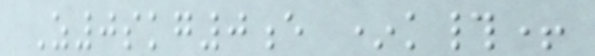Z0skg0e *k#+
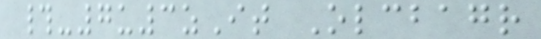#-7u3zIt Olcbagr
